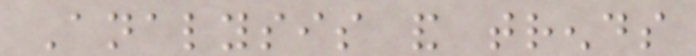Analysis and trends
